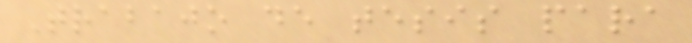Trabajo de tesis para
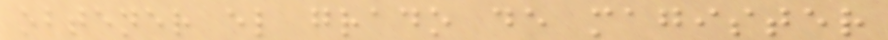obtener el grado de magister
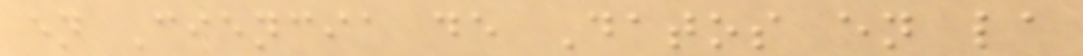en Ciencia de Datos en la
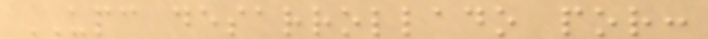UPC desarrollado por:
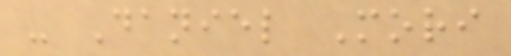- Daniel Mori
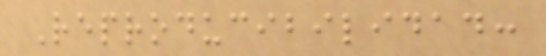Reproducibilidad:
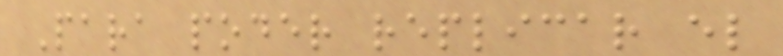Para poder replicar el
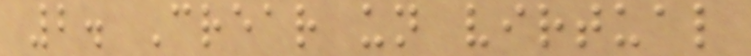2. Crear un virtual
